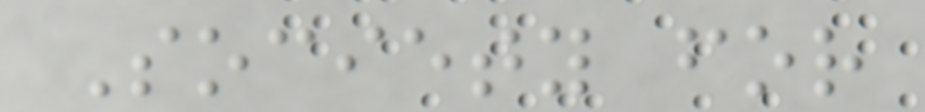Society for
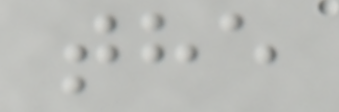the
